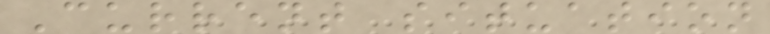Current situation
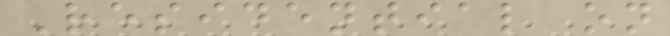Residential on
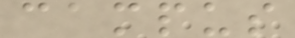campus
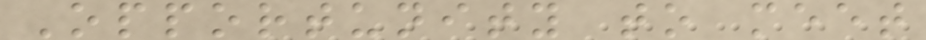Opportunity to meet
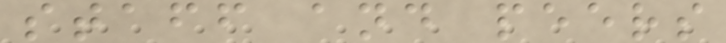staff and peers
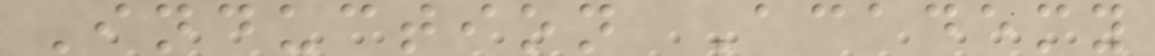Induction Academy
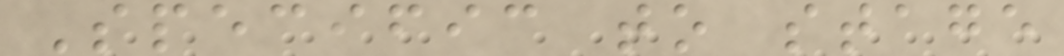Specific to stage
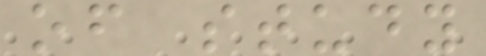of study
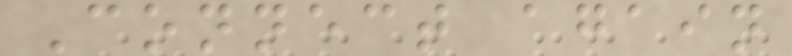Connect again
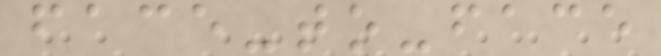face-to-face
